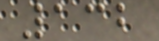132
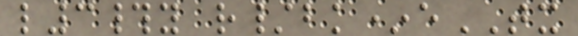l3#y r/bk*eTX
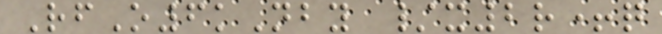RfO6kNby /x2r+q
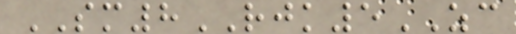SM8RJK5ZC
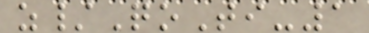z/QoTi-1
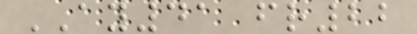AY41 fr22
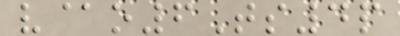v@o6Ts4p
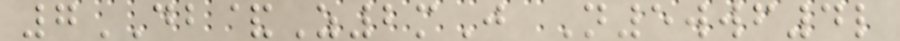7DB&Z2mJ N5wwf4l
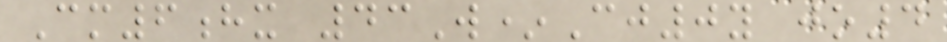Cm6hx 43W*Cj0y jo4
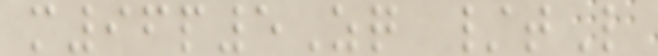m96p5Zq /tL
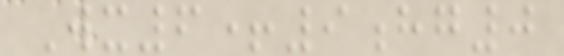Wx6+9hg0
